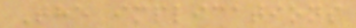The implications
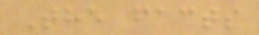The facts
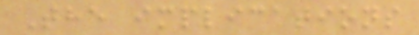The implications
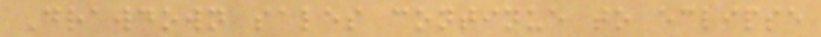Drawdown sales continue to eclipse
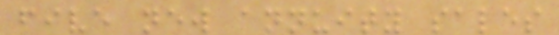five new annuity sales
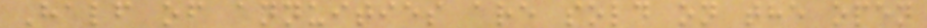Half of annuities are sold on the open
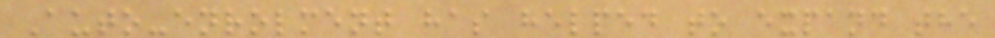Auto-enrolment has helped to expand the
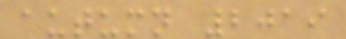autumn 2019
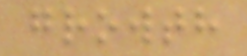growth
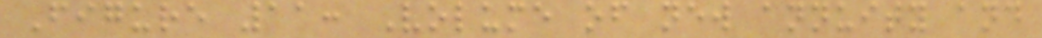Figure 11: Volume of new annuity and
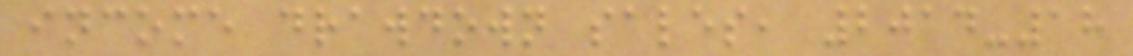income drawdown sales, 2014-18
